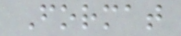Format
